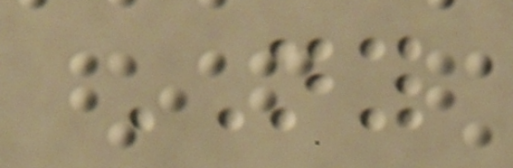NY
